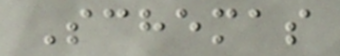Schemas
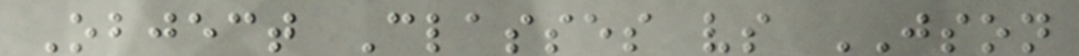Object Classes vs JSON
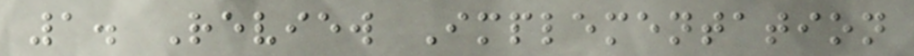1. Review Implementation
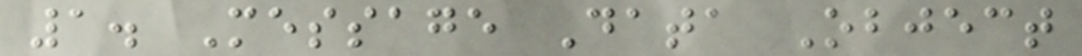1. Message Data Object
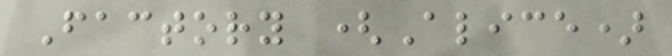Factory (Alice)
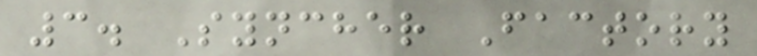3. Syncher Factory
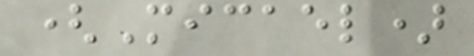(Micael)
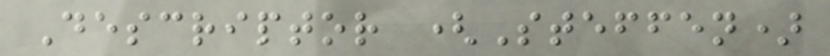Descriptor (Steffen)
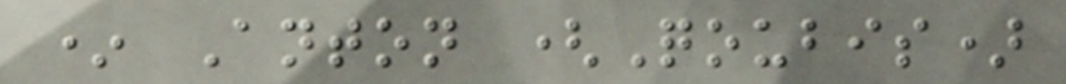* Anton (Qoubis)
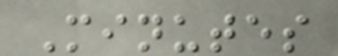Minutes
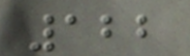122
